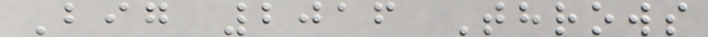Big 2016 Throws
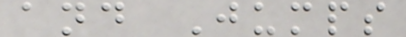and Jumps
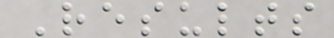Results
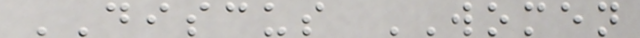DISCUS WOMEN
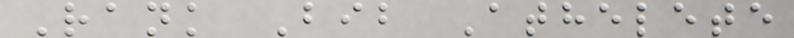Rank Bib Athelete
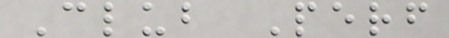Club Perf
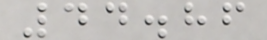44.86
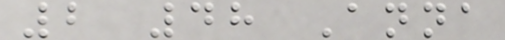2 48 Anna
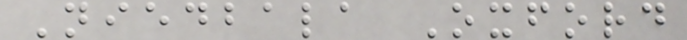Niedbala Oxford
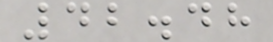42.48
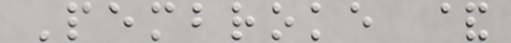Pembroke &
